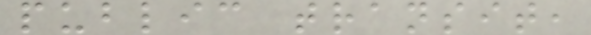public transit,
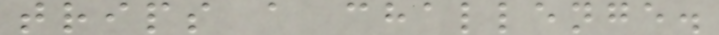trips a challenge.
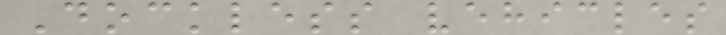Dockless vehicles
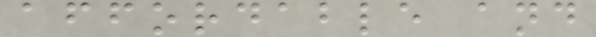affordable and
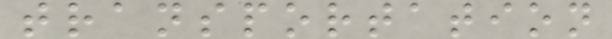transportation
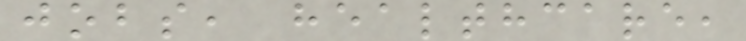jobs, healthcare,
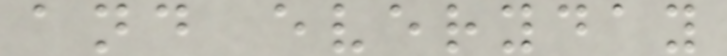and everyday
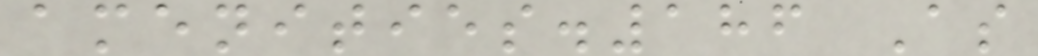amenities.186 As
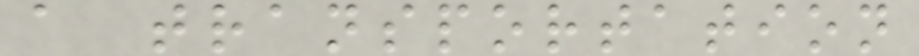a transportation
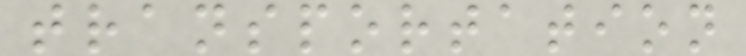transportation
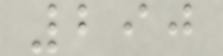290
